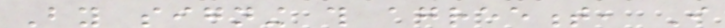By signing this agreement, I
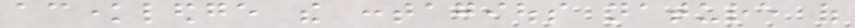acknowledge the contagious nature of
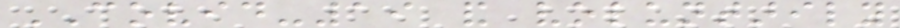COVID-19 and voluntarily
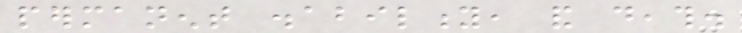permanent disability, and death.
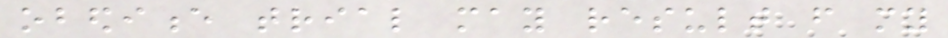obedience trial may result from my
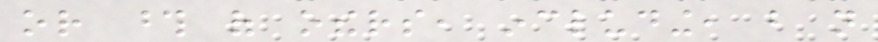or those of others, including, but not
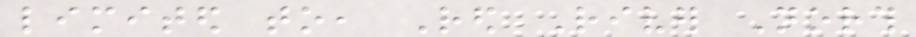limited to, Red River North
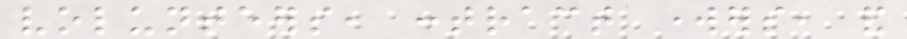volunteers, contract workers, and
